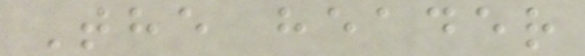The header
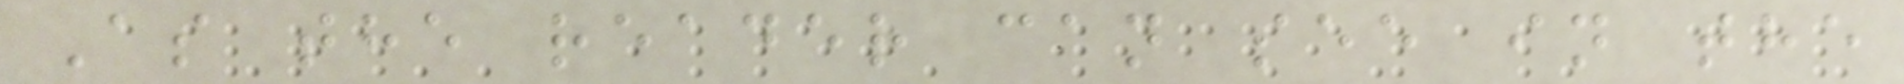As the reader can see in the
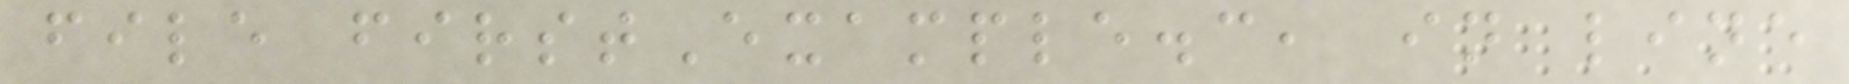file firstExample.c, in line
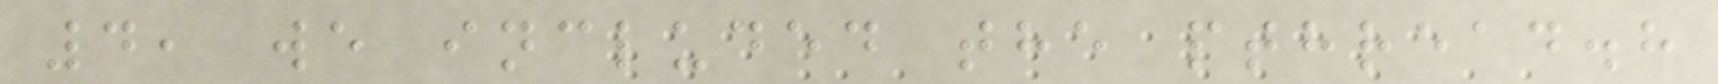4, we included the pthread.h
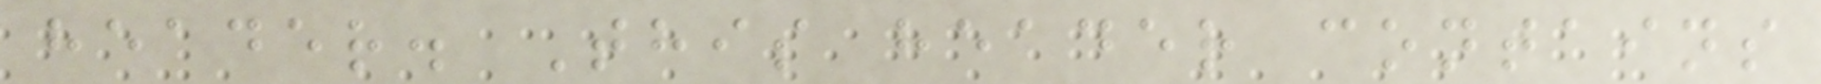header. This header contains
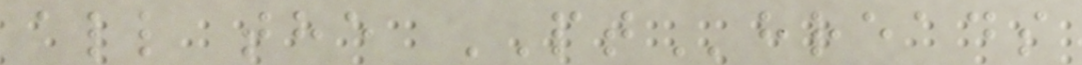all the PThreads
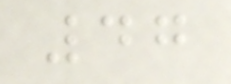47
